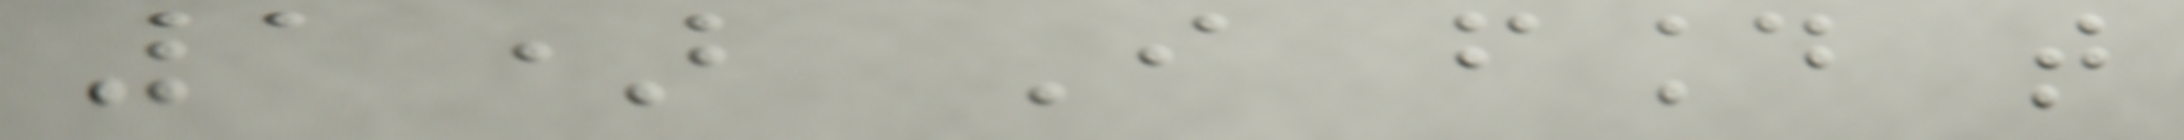1) I found that
